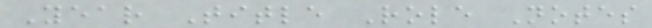Year Title Role Notes
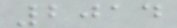2014
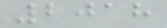2018
